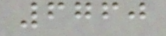6760
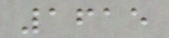1615
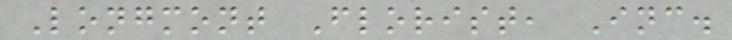Longmont Florist, Inc.
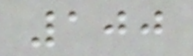100
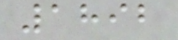1892
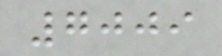7009
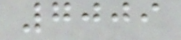7009
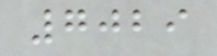7029
